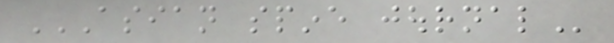ASIAN SPINE JOURNAL
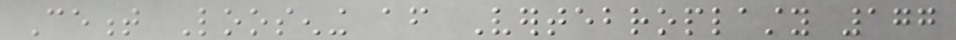Cement Loosening after Vertebroplasty 177
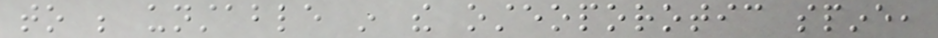to be unstable in the osteoporotic spine,
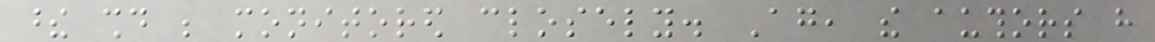these should be monitored closely. Again, the authors have
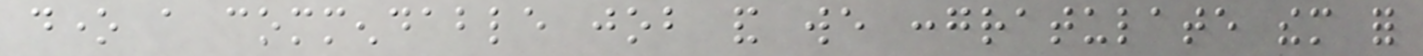done a commendable job and we congratulate them for
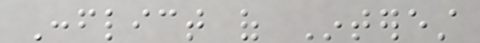Conflict of Interest
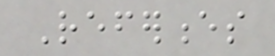References
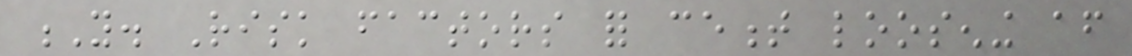Y. Risk factors for cement loosening after
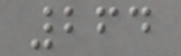264
